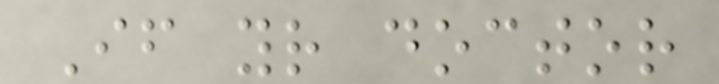If your doctor
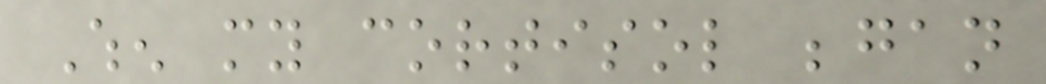When my cortisol began
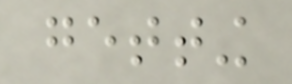getting
